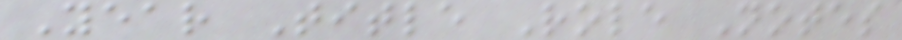Year Title Role Notes
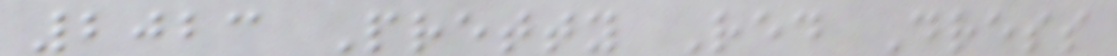2023 Pretty Red Dress
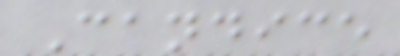Candice
